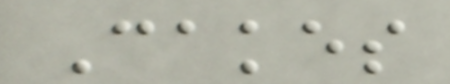Cakes
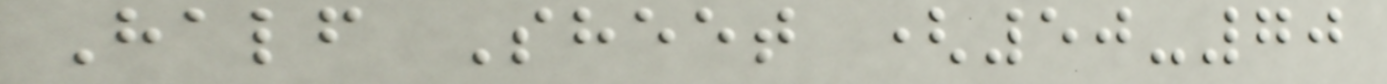Half Sheet (50-70
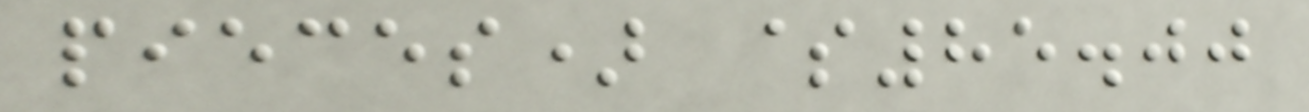pieces) $85.00
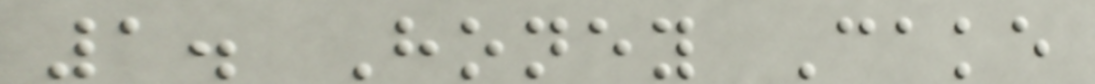1. Honey Cake
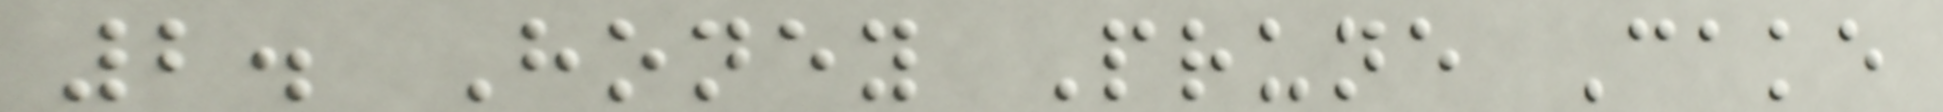2. Honey Prune Cake
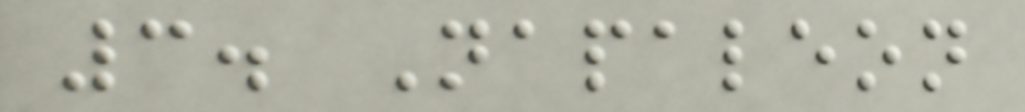3. Napaleon
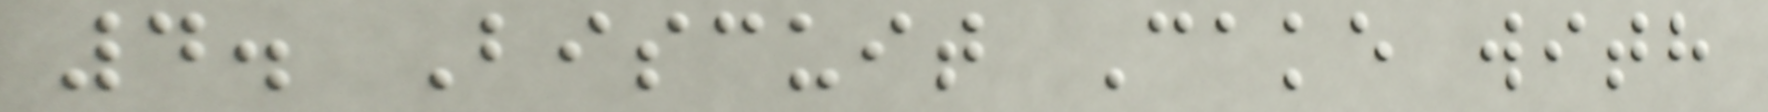4. Biscuit Cake with
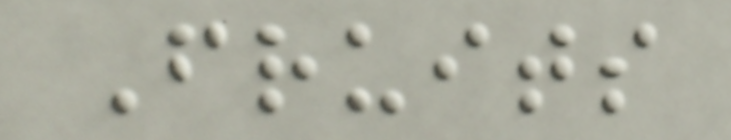Fruits
